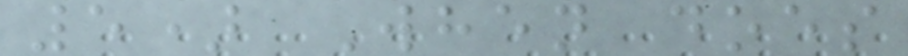5) When does
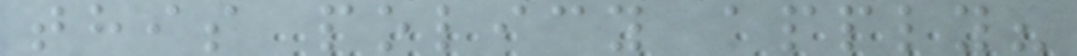this policy apply?
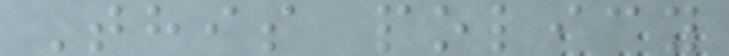This policy
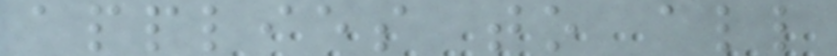applies to all
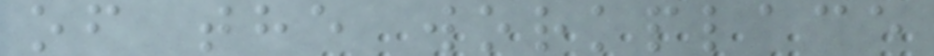of the workplace
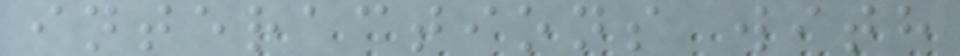interactions with
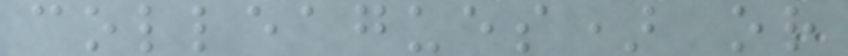colleagues) or
